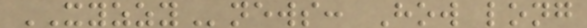XYZZYnews: How long
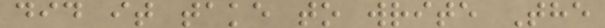did it take to write The
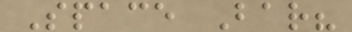Space Bar?
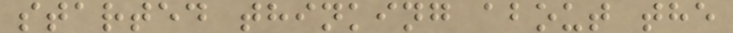started thinking about the
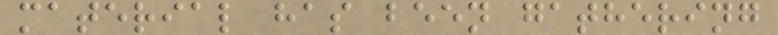material has been gathering
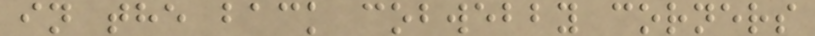in the back cobwebby corners
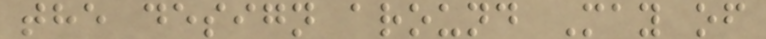the design around May of
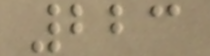223
